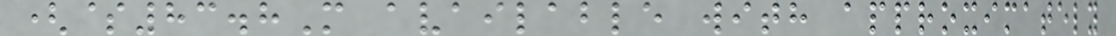($83.8M available with approximately
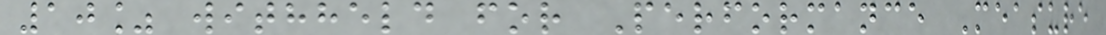10% withheld for Performance Measure
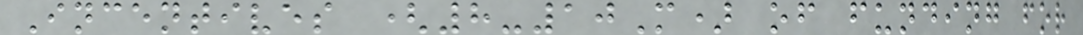Incentives (8-10M) of funding for
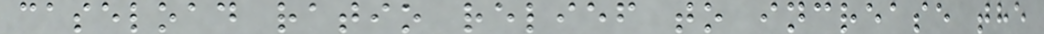caseload ratio relief to increase the
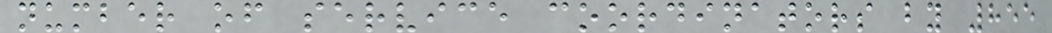number of service coordinators by 855
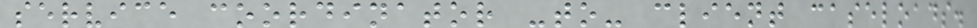service coordinator -to- client caseloads.
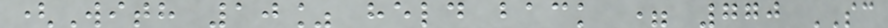(With 10% held back = 770 SC
